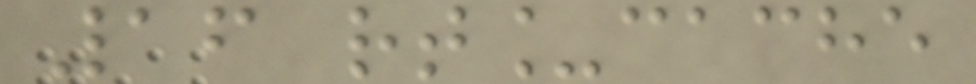16 rt_cache
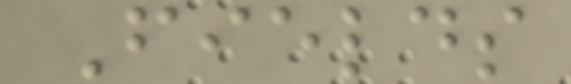Fields
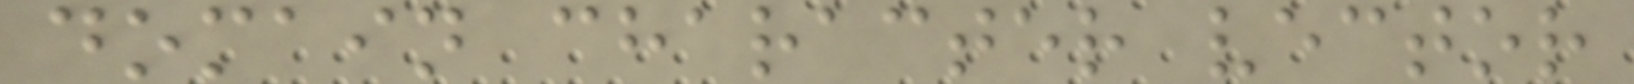domain character vector
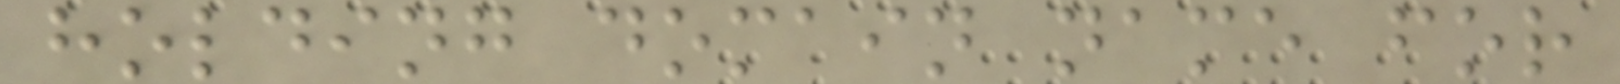holding domain name for
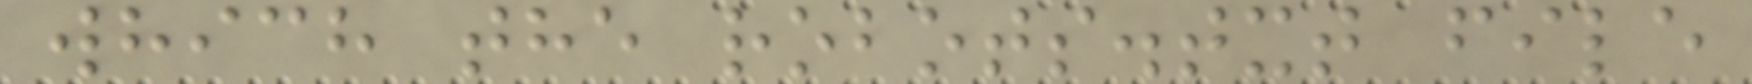which the robots.txt file
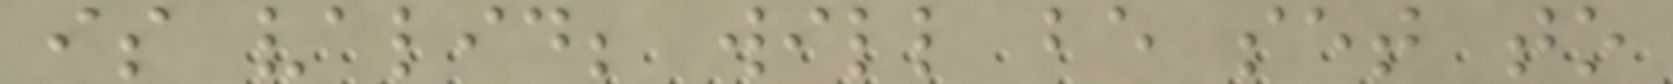is valid; will be set to
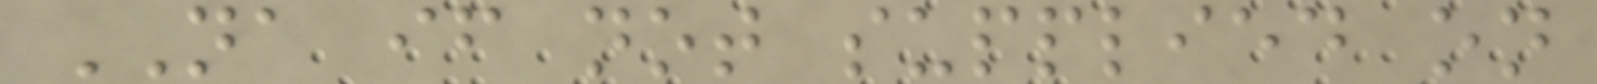NA if not supplied on
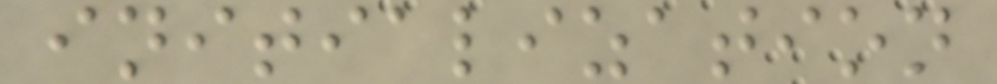initialization
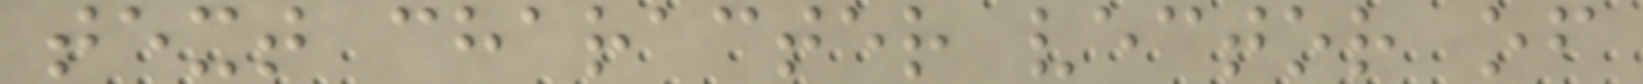text character vector of
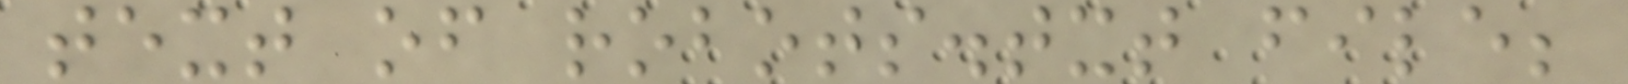text of robots.txt file;
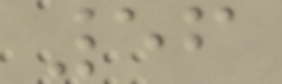56
